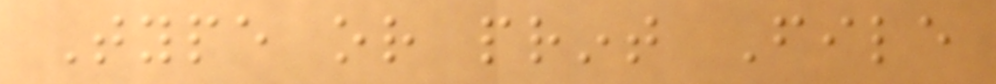Type or print File
